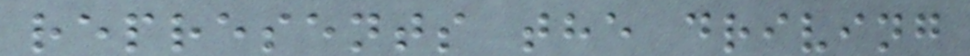represents the driving
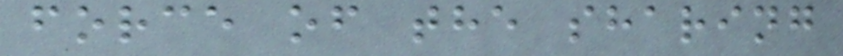force of the sharing
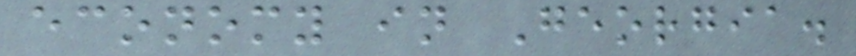economy in Georgia.
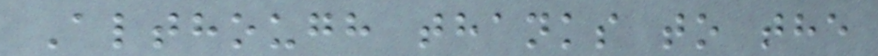Although thanks to the
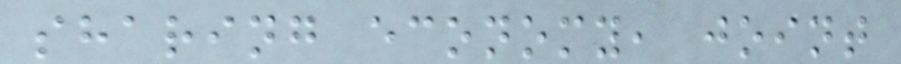sharing economy, joint
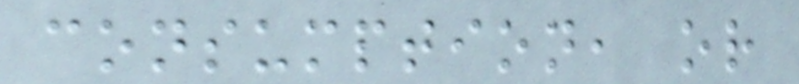consumption, or
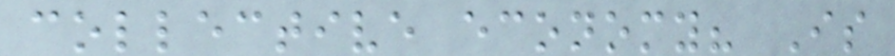collective economy? Is
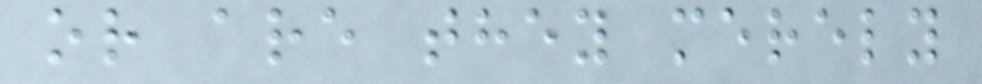or are they merely
